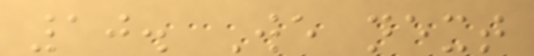10. We next
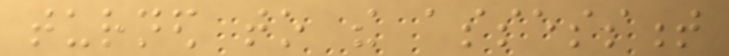turned to the assessment
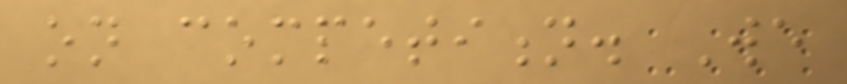on competition. We
